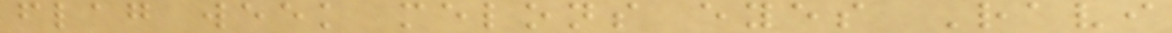flag week melons eyes Ravi
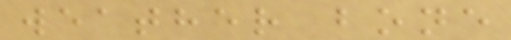weather bone
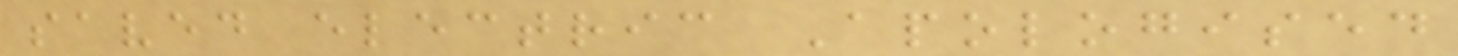saved electric Apologised
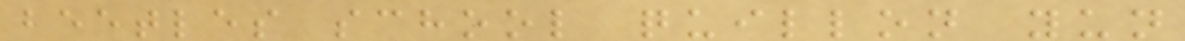beetles school quillon yun
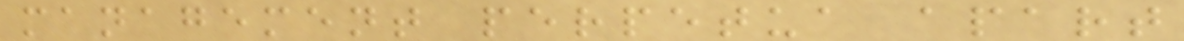management perpetua apart
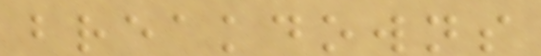breakdowns
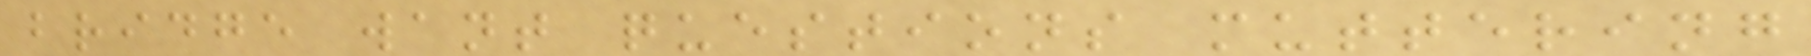bridge want questions muttering
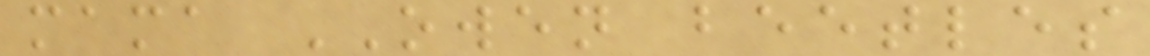mama OWEN beetles
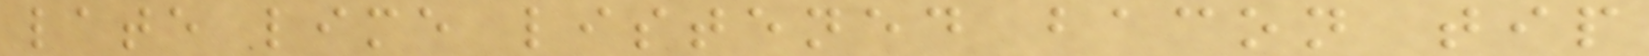late lime listened bacon tip
